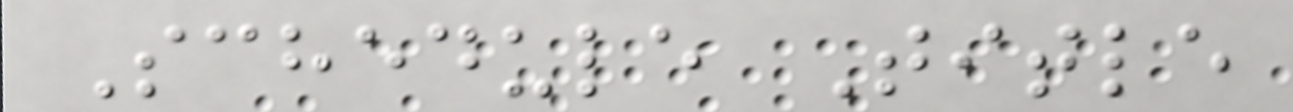Schedule Title
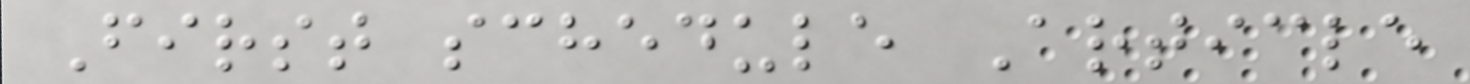First schedule Article
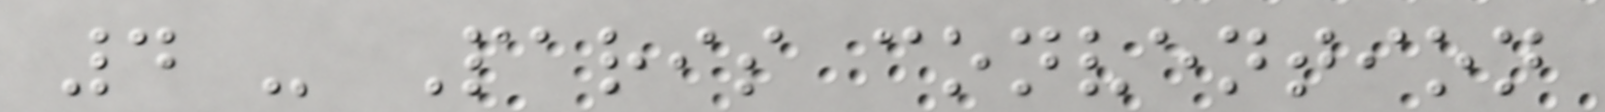4 - Paris convention
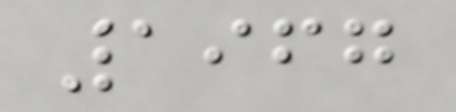1967
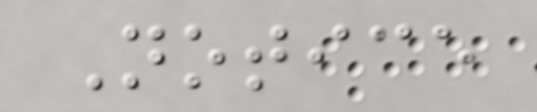Notice
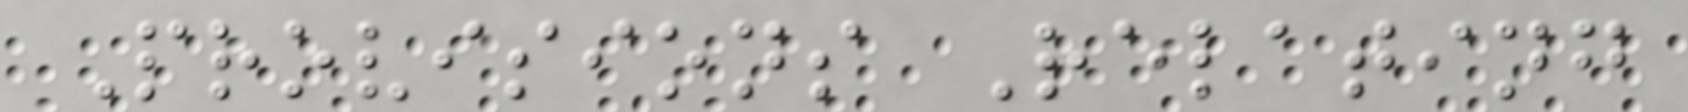Provisions Relating
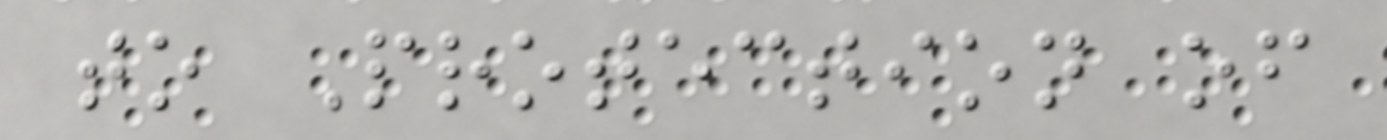to Protection of
